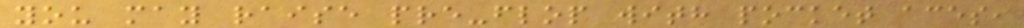you may raise pre-flop with pocket aces,
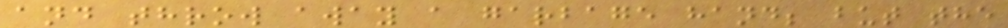and throw away a garbage hand; but the
